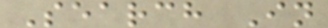Search In
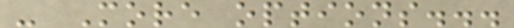- More options...
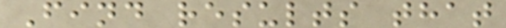Find results that
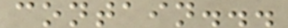contain...
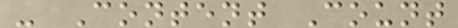- Content Count
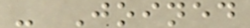- Joined
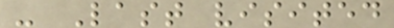- Last visited
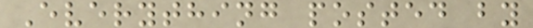Everything posted by
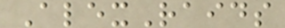AlexRaids
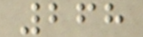268
